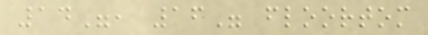14", 16" floortom
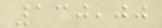130,00
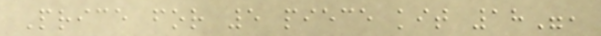Price for 5 piece kit 18",
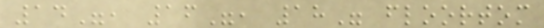14", 16", 18" floortom
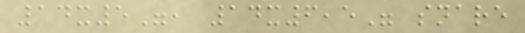14x5", 14x6,5" snare
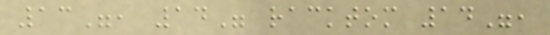13", 14" racktom 14",
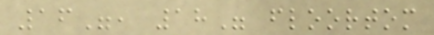16", 18" floortom
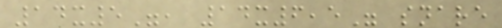14x5", 14x6,5" snare
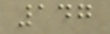147
